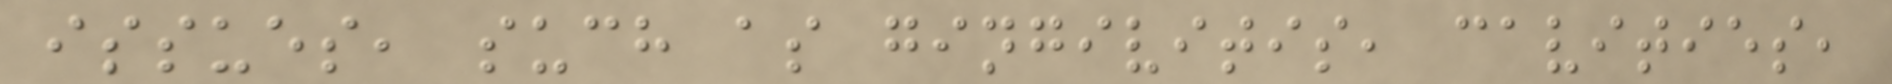issues, such as gingivitis, cavities,
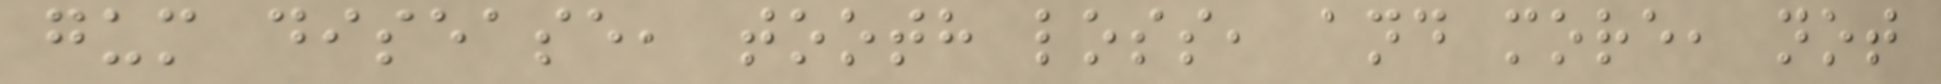gum disease, tooth loss, and more, not
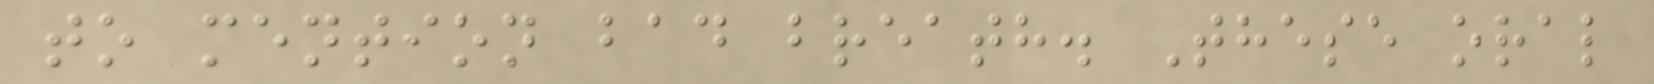to mention bad breath. These oral
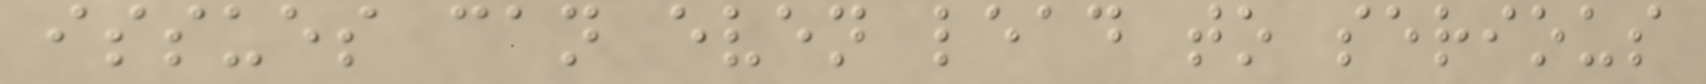issues can even lead to serious
